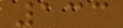133
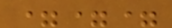===
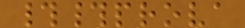##prova
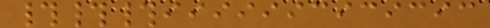###iiiiiicicicic
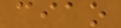ciao
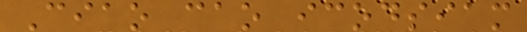Ciao cao icodsiam
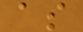as
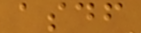asdf
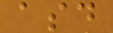asd
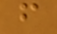f
